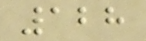128
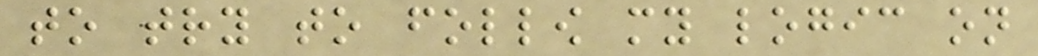to try to follow my logic on
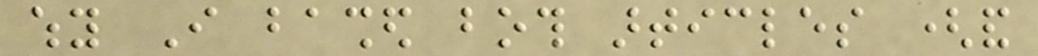why I bashed both articles (and
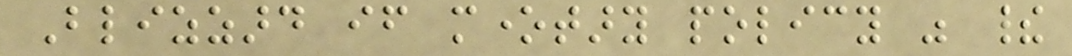Blizzard if monetary policy was their
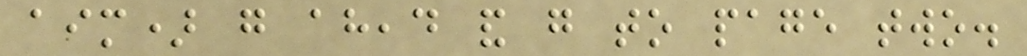aim) go ahead and go to page two.
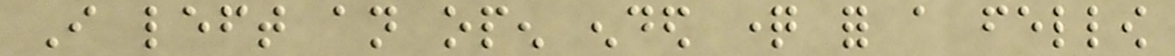I left an open ended question for a fellow
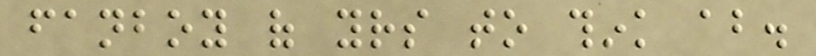fanboy of yours to think about.
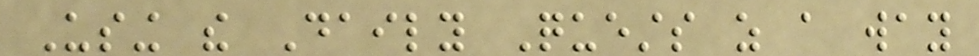Using the Daily Quests as a way
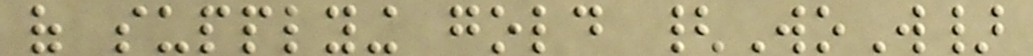of supplying gold {WoW}
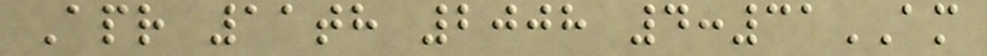Apr 11th 2008 4:31AM
